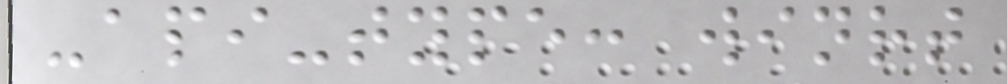-api-type: winrt
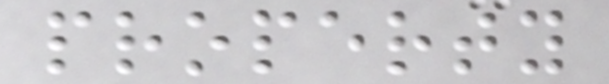property
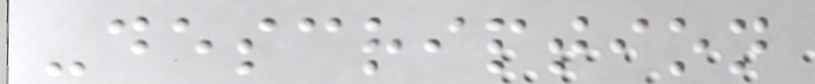-description
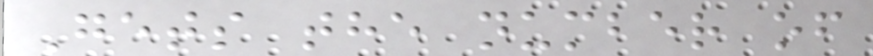Gets the number of
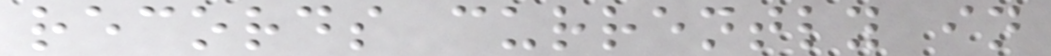records currently in
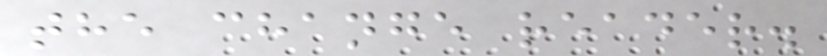the change reader.
